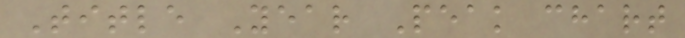Title Year Peak chart
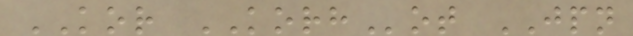KOR KORHot JPN
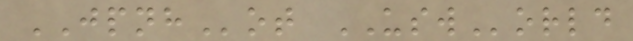JPNHot USWorld
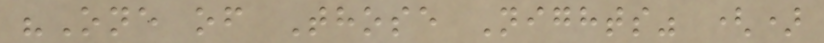"One of Those Nights" ()
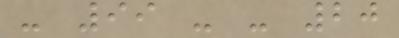- 99 - - 20
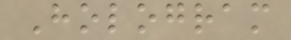Hologram
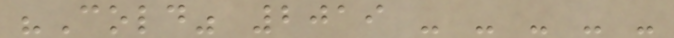"Cold" 2019 - - - - -
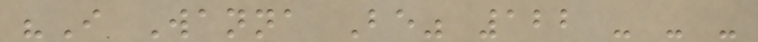"I Wanna Be" 122 - - -
